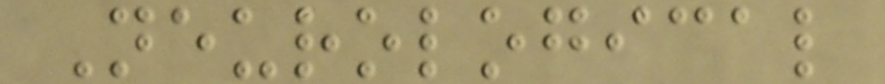Neurological
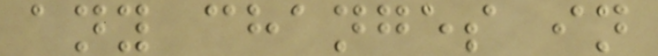any changes in
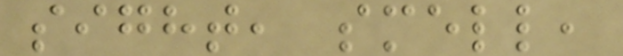sight, smell,
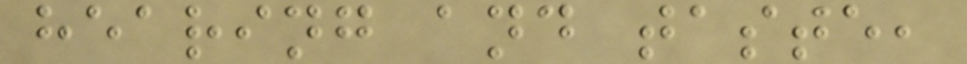hearing and taste,
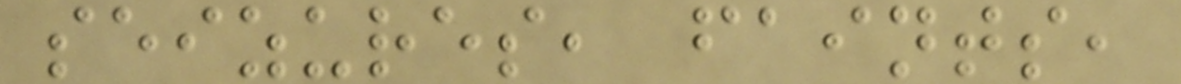seizures, faints,
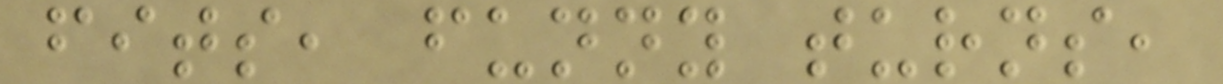fits, funny turns,
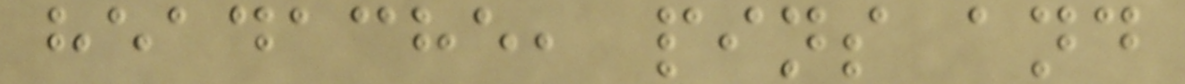headache, pins and
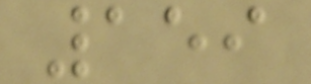159
